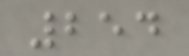254
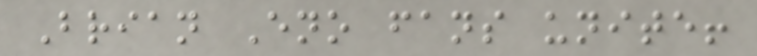Brian Eno fans unite!
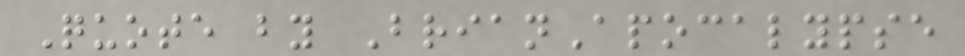Quote by BrianApocalypse
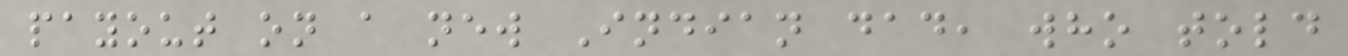payout on a new Indian dad, who told
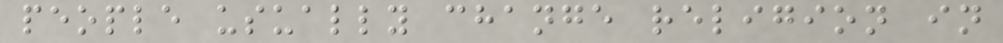people usually change religion in
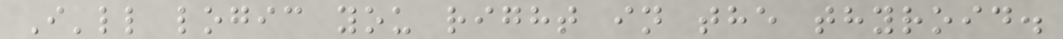I'll logic you right in the thyroid.
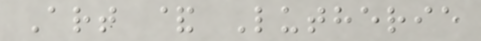Art & Lutherie
